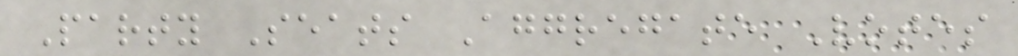Party Seats Aggregate Votes
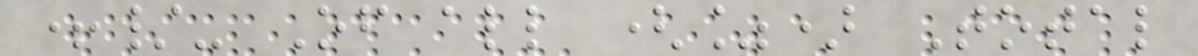+/- Of all (%) Total
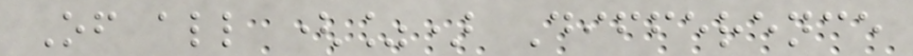Of all (%) Difference
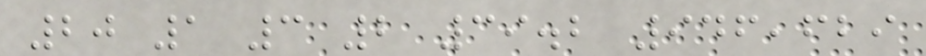20 1 3 2 39.2 946,629
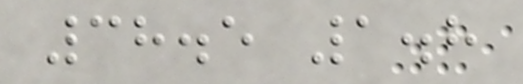38.5 1.8
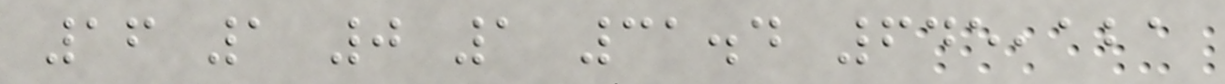16 1 0 1 31.4 645,121
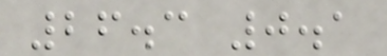26.3 0.1
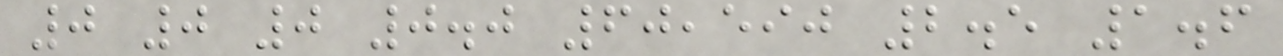0 0 0 0.0 60,590 2.5 1.6
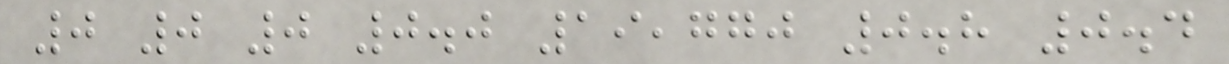0 0 0 0.0 19,770 0.8 0.4
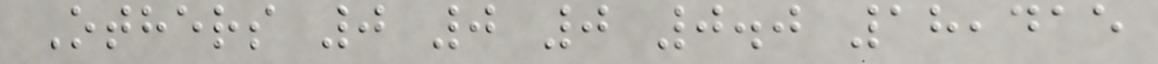Others 0 0 0 0.0 18,415
